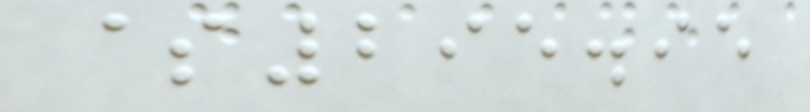$295.95
